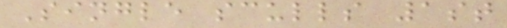Single sculls 1st
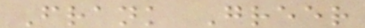Frank Greer
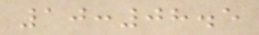10:08.5
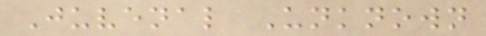Juvenal Unknown
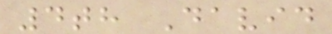4th David
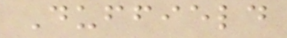Duffield
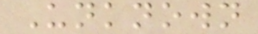Unknown
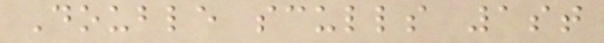Double sculls 1st
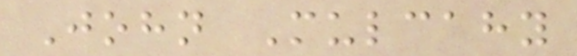John Mulcahy
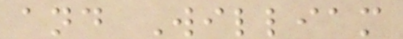and William
